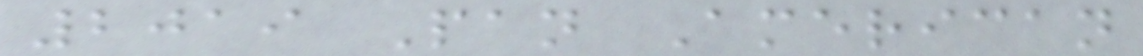2019 Pan American
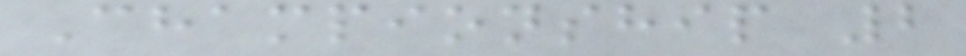Championship 2
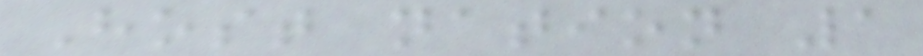Host nation 1
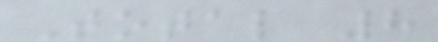Total 8
